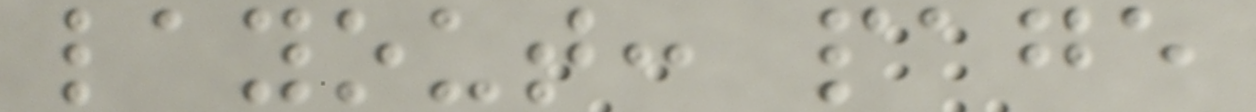layout: page
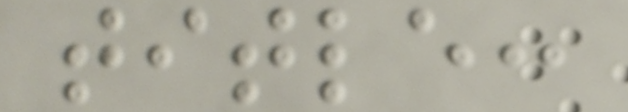title:
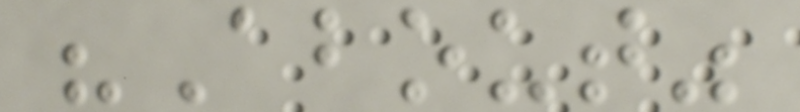"About"
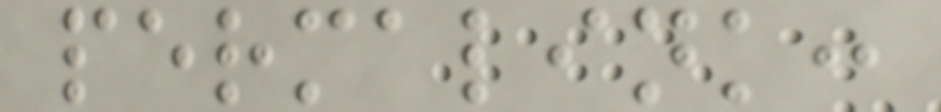permalink:
